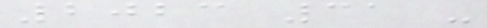2023 31 -
